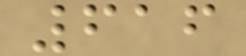616
